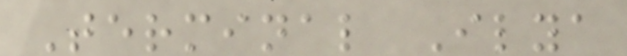Terminal Ilya
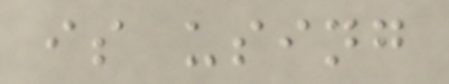is using
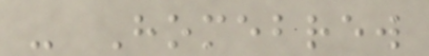- Homebrew
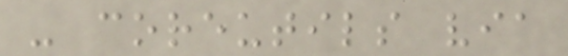- coreutils via
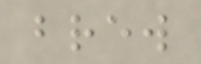brew
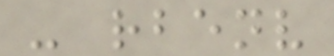- rbenv
